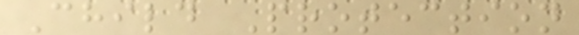Child Protection
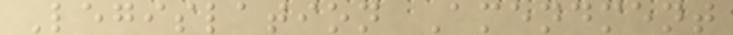Legislation Amendment
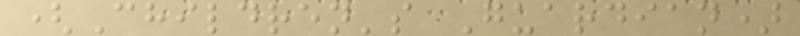(Children's Guardian)
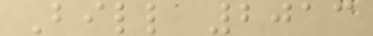Bill 2013
